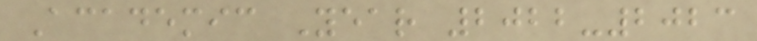Academic Year 2022-2023
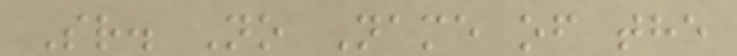Sr. No Name of the
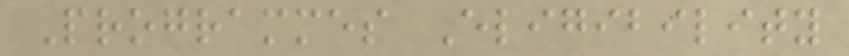Programmes Eligibility
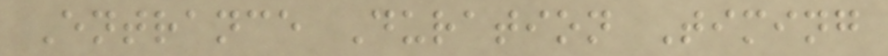Entrance Duration Timing
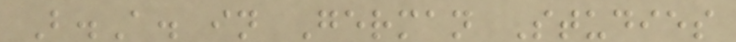B.A. in German Studies
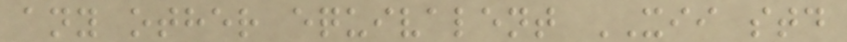any other equivalent XII std
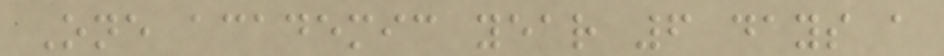One academic year 6 days a
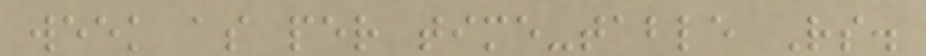week as per time-table Rs.
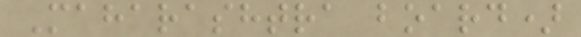Maharashtra board)
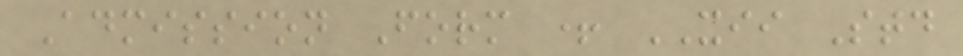Admission Form + XII Std
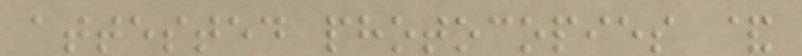attested photocopies &
